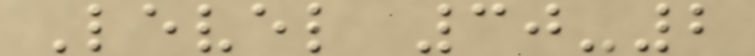Level 30-2
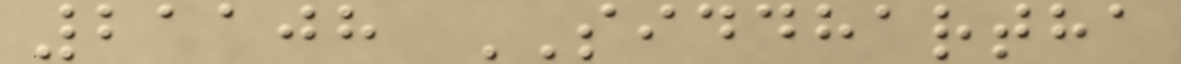21108 SIDDHARTHA
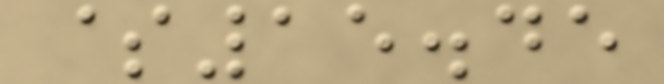$15.45
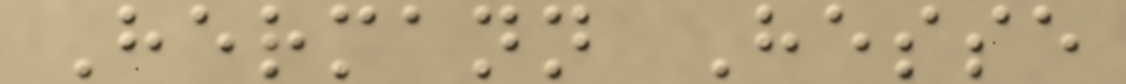Hermann Hesse
